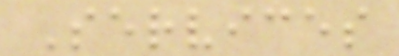Services
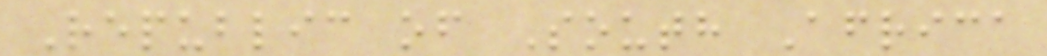Republic of South Africa
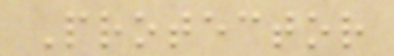Protector
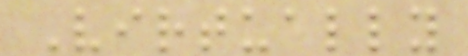Virtually
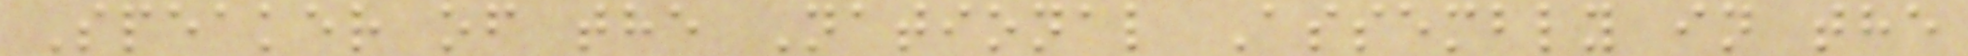Speaker of the National Assembly in the
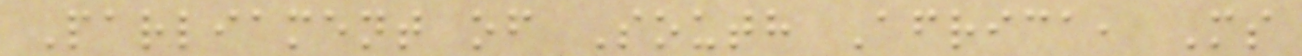Parliament of South Africa, Ms
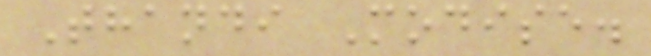Thandi Modise.
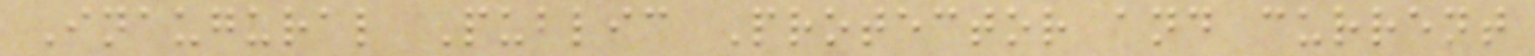Inaugural Public Protector and current
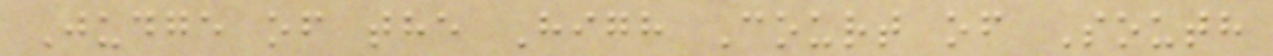Judge of the High Court of South
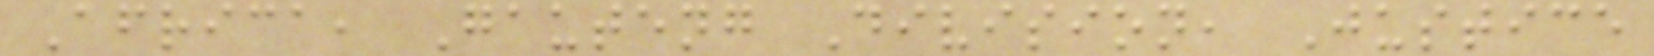Africa, Gauteng Division, Justice
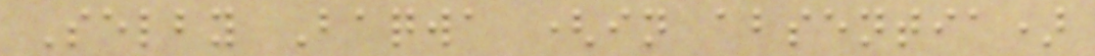Selby Baqwa (in absentia)
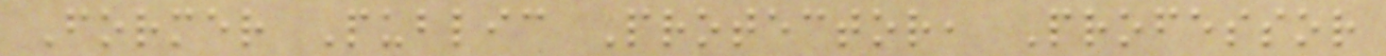Former Public Protector, Professor
